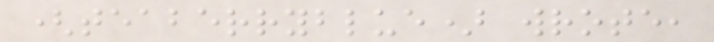(teaberryblue) wrote,
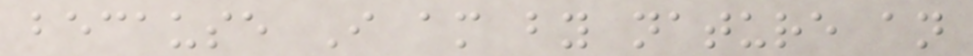because I am by nature an
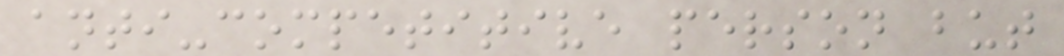anti-competitive person but
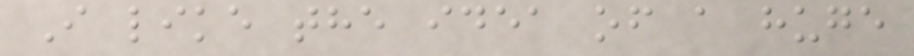I like the idea of a huge
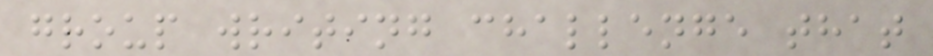group writing challenge that
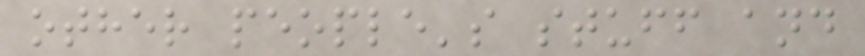other people's stuff and
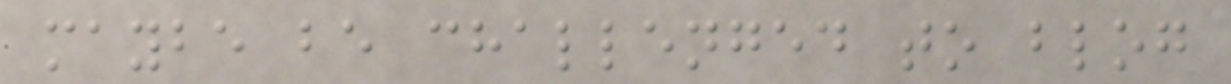maybe be challenged to blog
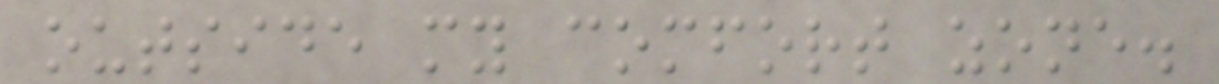outside my comfort zone.
